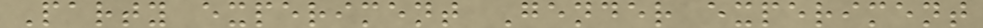Party experiment Gender experiment
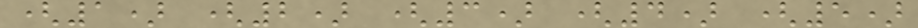(1) (2) (3) (4) (5)
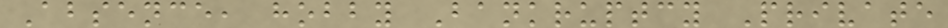Absence, hobby Bankruptcy Private
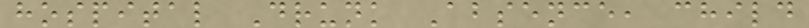hospital Drunk Absence, child
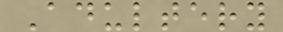Adultery
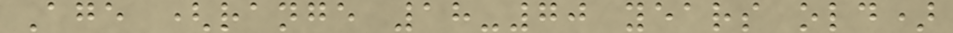Age (range 18-70 years old)
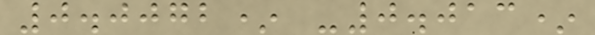0.0072* -0.013*
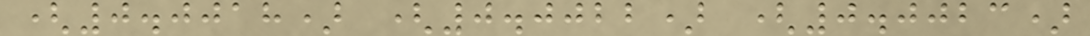(0.0018) (0.0022) (0.0023)
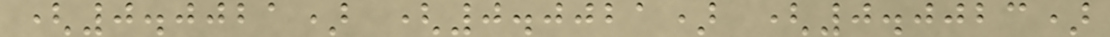(0.0021) (0.0021) (0.0023)
